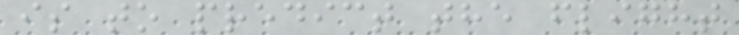is to predict the flight
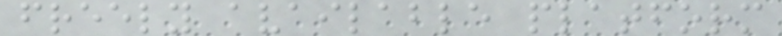freely available platform
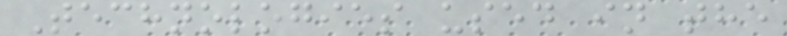Technologies used in the
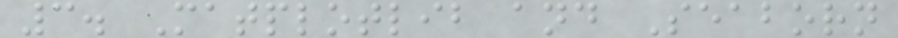3. Matplotlib and Seaborn
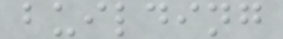building
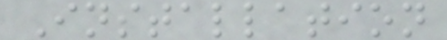Installation
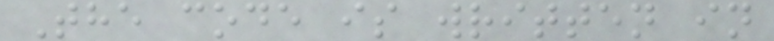The code is written in
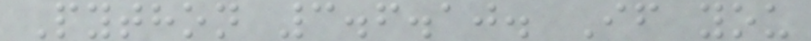Python 3.6.10. If you
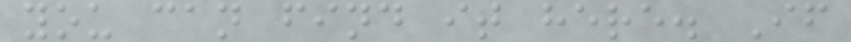you can find it here. If
